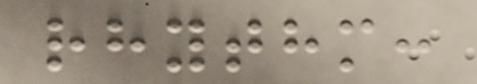rhythm:
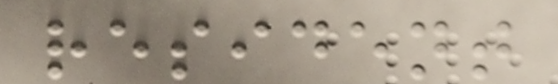resident
